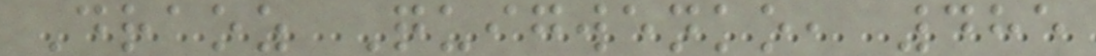Draoz Quigwenko, 485
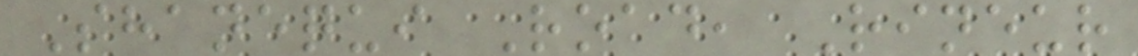Shanequi Road, Rineur
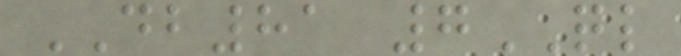DB81 7QL
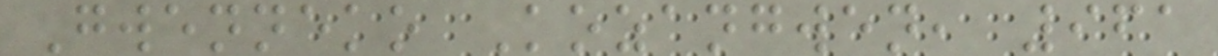Gwenneko Kozangwen, 961
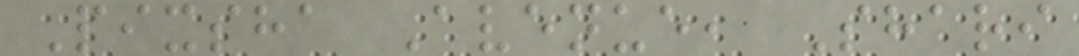Pixsha Avenue, Shari
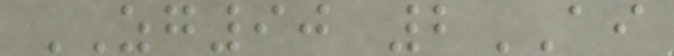ZG90 2AI
